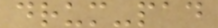drum-pad
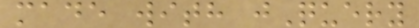made with jQuery
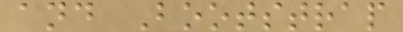and Bootstrap
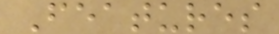Features
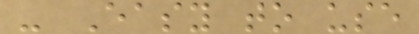- Easy to use
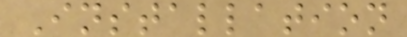Installation
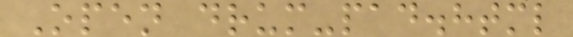Open drum-pad.html
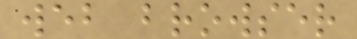web browser
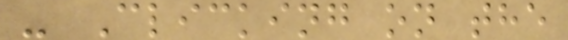- Clicking on the
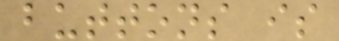buttons is
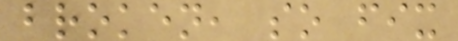broken, so fix
